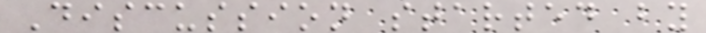Discussion started by
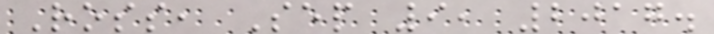Ross, Sep 9, 2017.
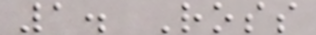1. Ross
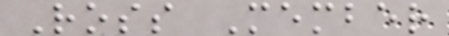Ross Member
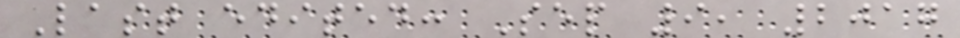Last edited: Sep 9, 2017
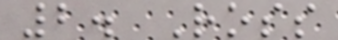2. Ross
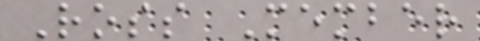Ross Member
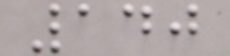140
